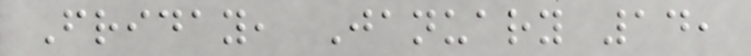Friday, January 14,
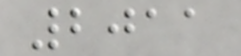2011
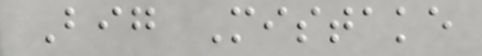Big Mistake
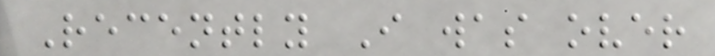Recently I was over
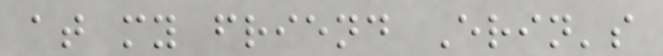at my friend Erin's
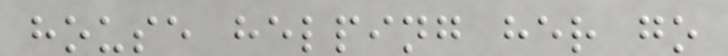house helping her go
